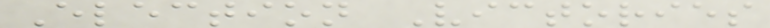Election Victories
